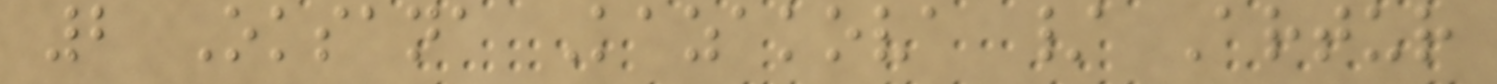2 Oksana Kazakova / Artur
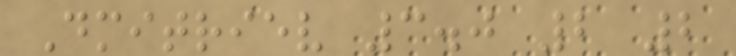Dmitriev 3.0 2 2
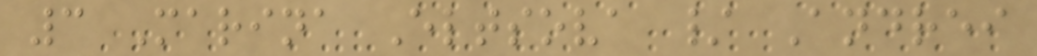3 Marina Eltsova / Andrei
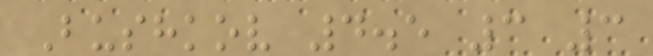Bushkov 4.5 3 3
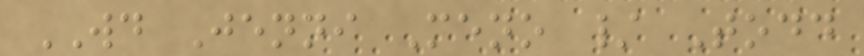WD Jenni Meno / Todd
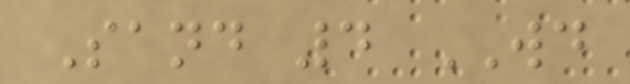Sand 4 WD
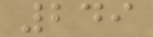249
